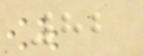82
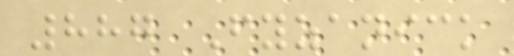887 Fyzanick
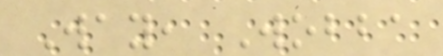Way, Wobba
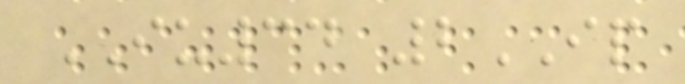IU34 2IP
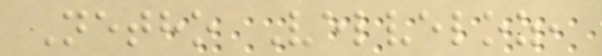Netho Velveloz,
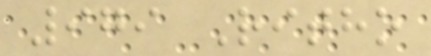979 Ritho
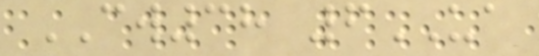CW38 6UA
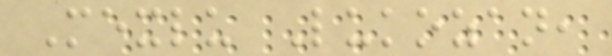Mexlu Lukozan,
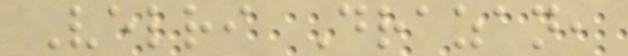Velri Drazan,
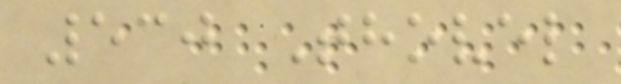530 Thovel
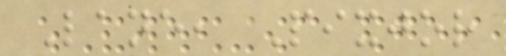Lane, Pixjor
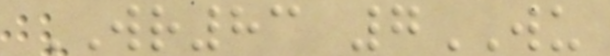WR83 7WU
